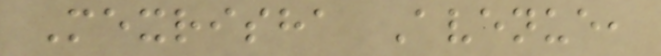Mexrisha Avenue,
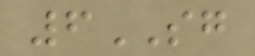6SG
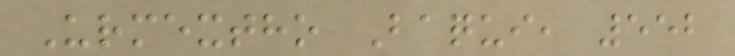Urmextho Baqui, 552
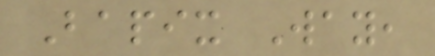Bapix Way,
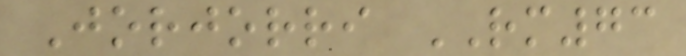Jorjorri RM73
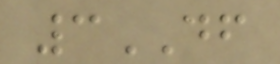3DF
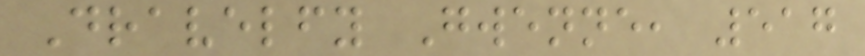Dravelfy Gwenne, 517
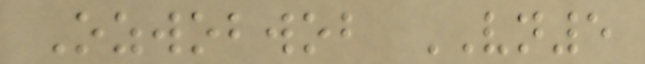Ozwobwob VN5
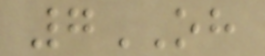7OH
